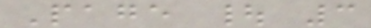Page | 3
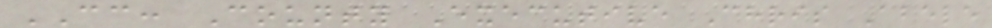CC: County Executive Chris Abele
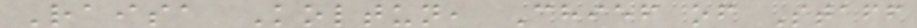Raisa Koltun, Chief of Staff
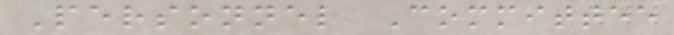Personnel Committee
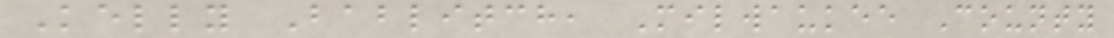Kelly Bablitch, Milwaukee County
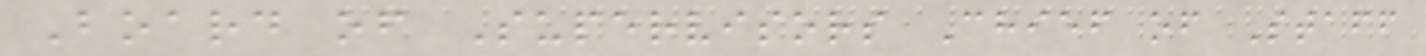Board of Supervisors Chief of Staff
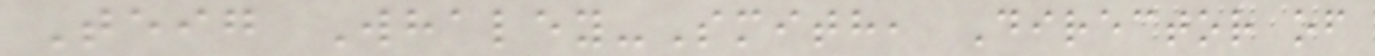Teig Whaley-Smith, Director of
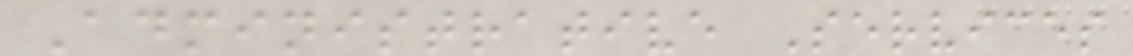Administrative Services
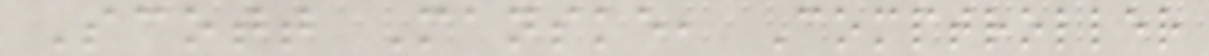Scott Manske, Comptroller
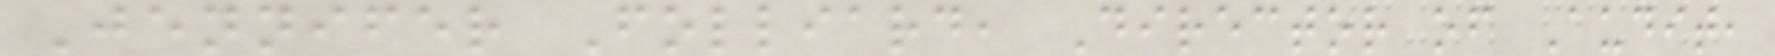Jennifer Folliard, Director of Audit,
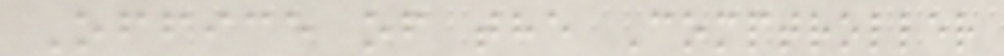Office of the Comptroller
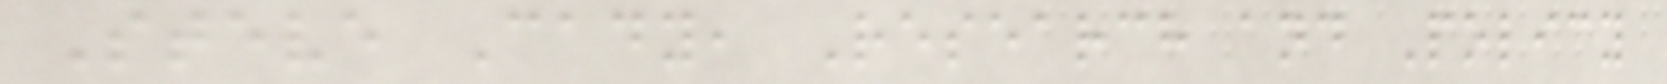Steve Cady, Research and Policy
